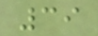39
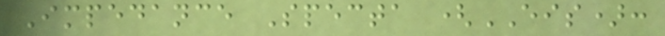Impedance Specta (EIS):
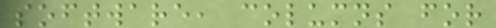software, columns for
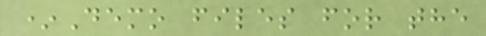*Demo files for the
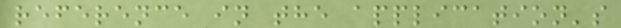reference in the application's
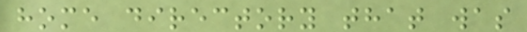home directory that was
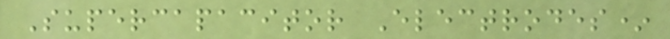Supercapacitor Electrodes*
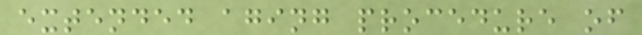extended aging procedure of
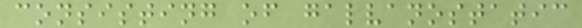consisting of galvanostatic
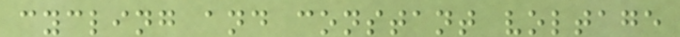cycling and constant voltage
